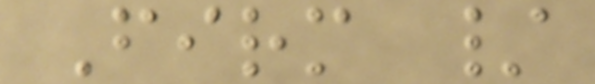Firm /
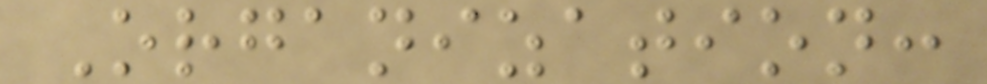Organization:
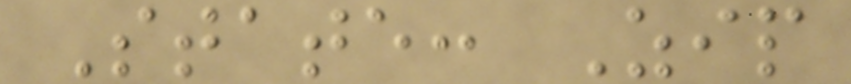State: Zip
